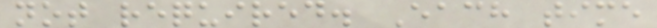not required. Each time
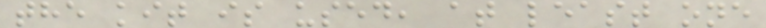the kit is used, at least one
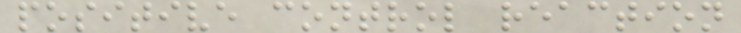positive control reaction
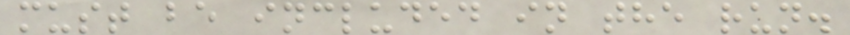must be included in the run.
